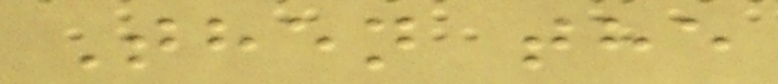Then the
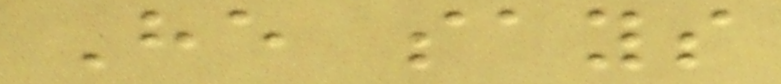He says
